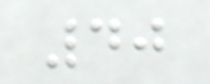40
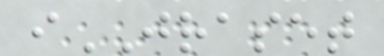iJRASET
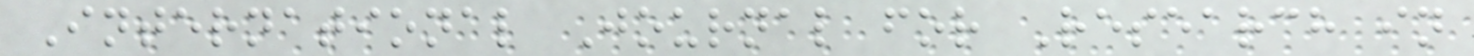International Journal for Research in
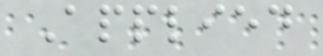Applied
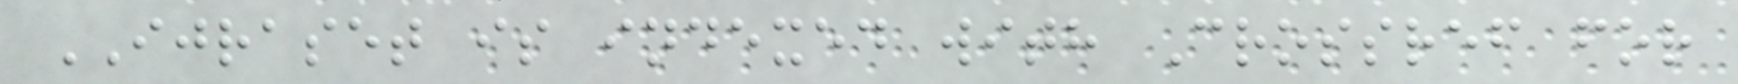IJRASET is indexed with Crossref for
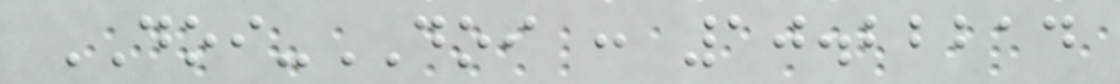DOI-DOI : 10.22214
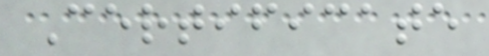Certificate
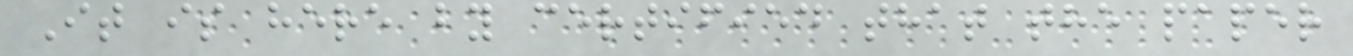It is here by certified that the paper
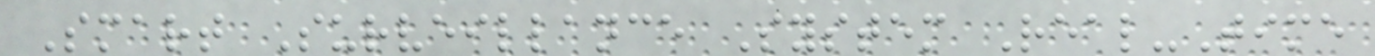Smart Surveillance System Real-Time
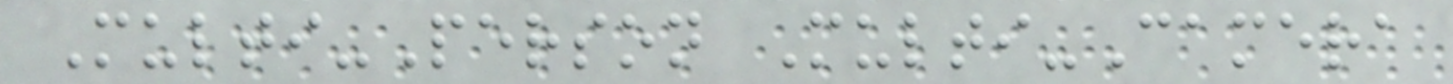Multi-Person Multi-Camera
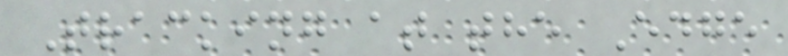Tracking at the Edge
